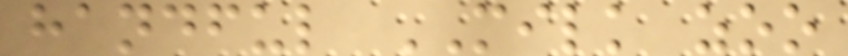handful MILK zoo
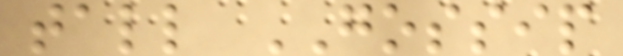tall GOSSIP
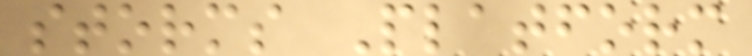storms Platform
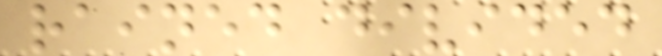rained divided
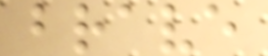brave
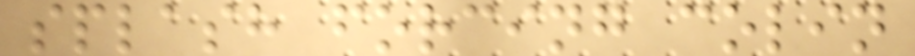splash forcing colin
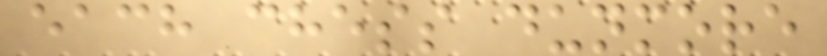each chess dunmore
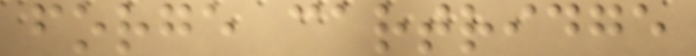forge cartridge
